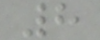8
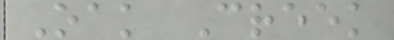Oak Creek
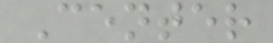Center
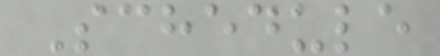Schedule
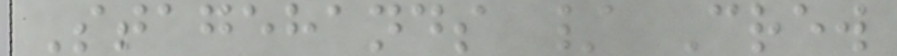Stagehands / Crew
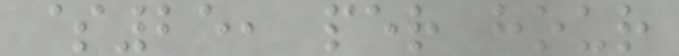$25, per hour
